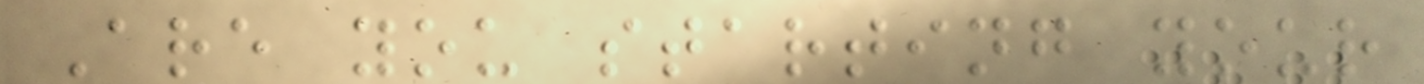Are you starting your
